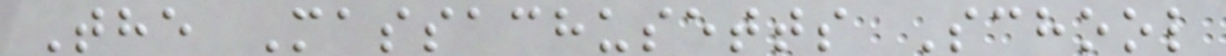The Massachusetts School
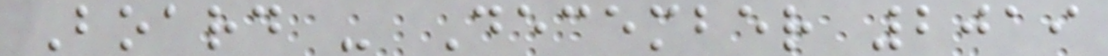Board - December 2019
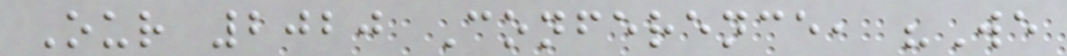Our 2020 Conference, "We
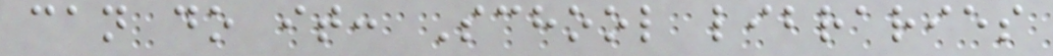can do it: School libraries
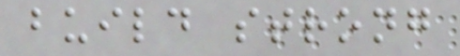build strong
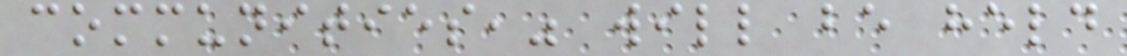communities," will be held
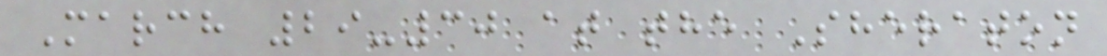March 29-30 at the Sheraton
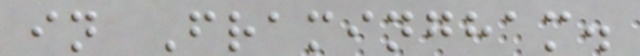in Framingham.
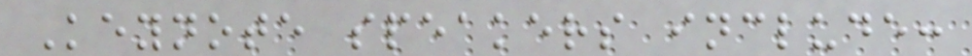Keynote speakers include:
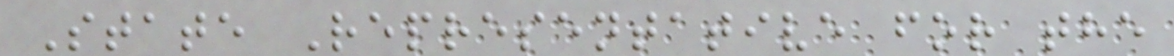State Representative for the
